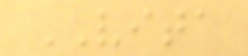VITA
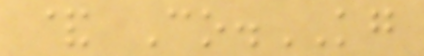& Co.KG
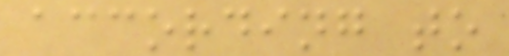according to
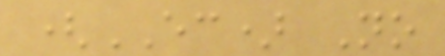(EC) No
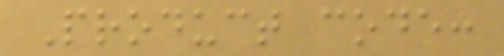Product code:
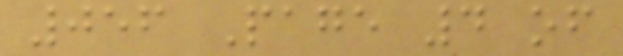056 Page 4 of
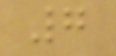7
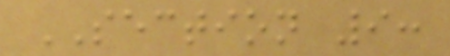SECTION 9:
